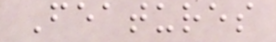Features
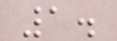1.
